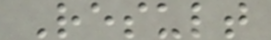Result
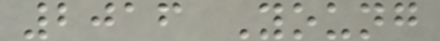2016 Young
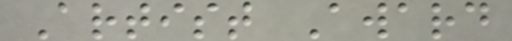Artist Award
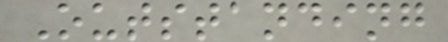Outstanding
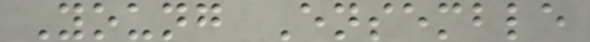Young Ensemble
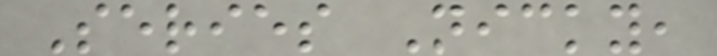Series Nicky,
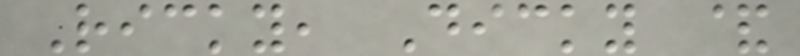Ricky, Dicky &
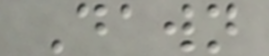Dawn
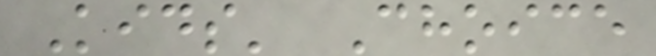Kids' Choice
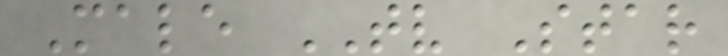Male TV Star
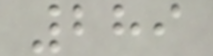289
